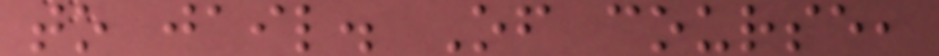to jail. Of course,
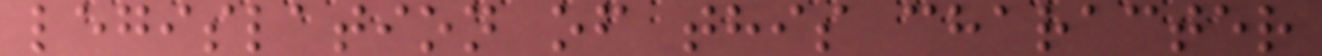legislation of this character
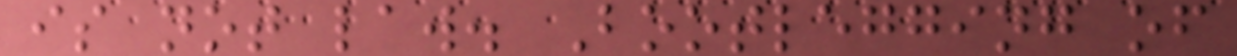is not law. Bootlegging of
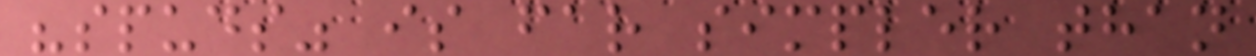"spuds" is far simpler than
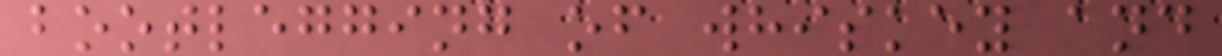bootlegging of whiskey and
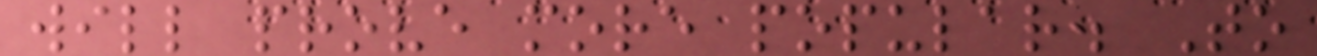will prove more popular. To
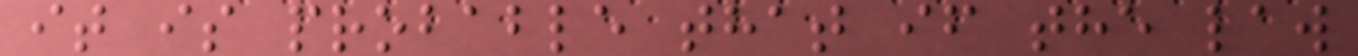it is probable that if the law
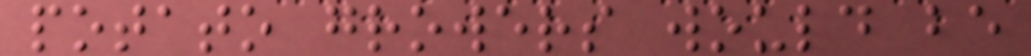potato growers would be
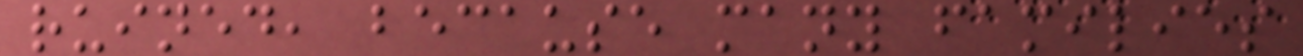ruined, because many families
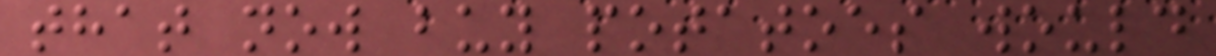that now buy potatoes would
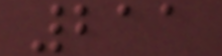211
